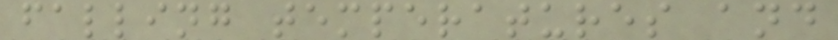falling temperatures and
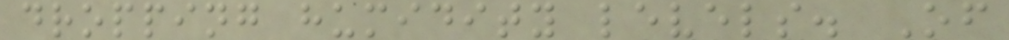dropping humidity levels. Of
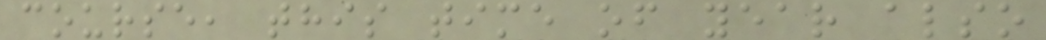course, this time of year also
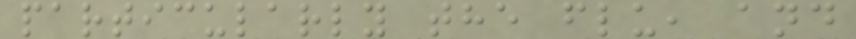particularly the flu, and
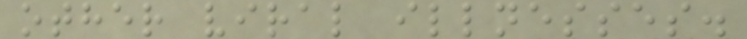other viral illnesses.
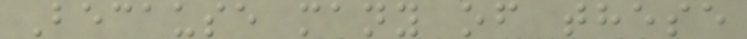Because many of these
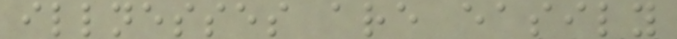illnesses are easily
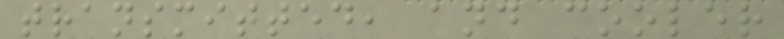transmitted, and cooler
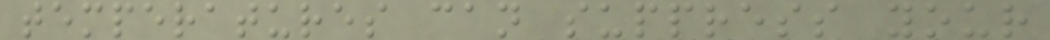temperatures can suppress your
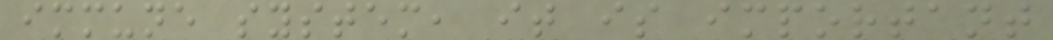immune system, it is important
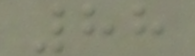88
